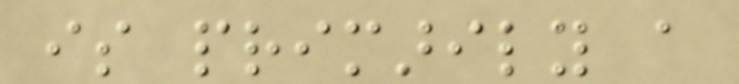is primarily a
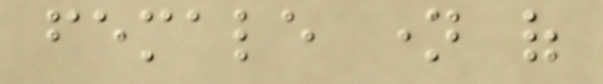female name of
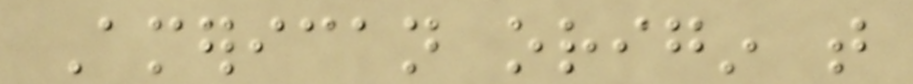American origin that
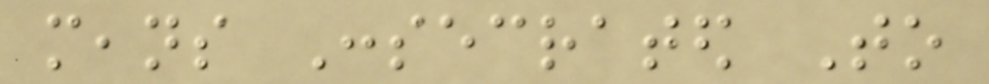means Consecrated To
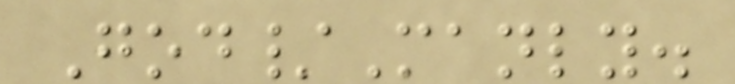God/Manly.
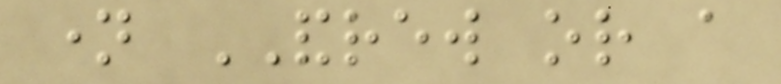name ANDREW or a
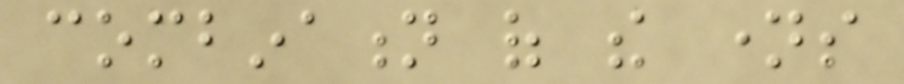combination of the names
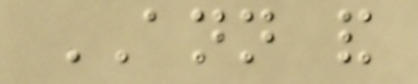ANN and
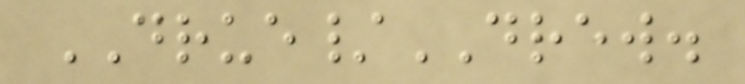DRUE/DREW.
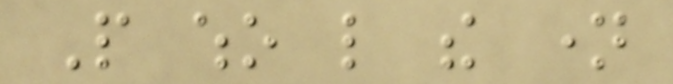People who like the name
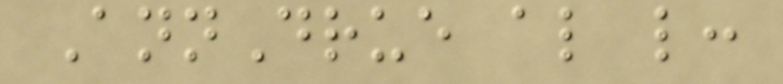AnnDrue also like:
